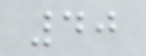40
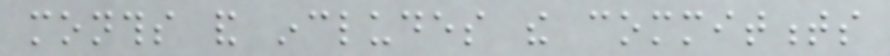months and includes the commitments
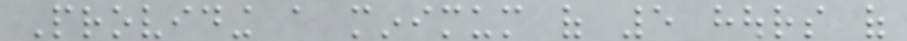Providing a minimum of 5 hours of
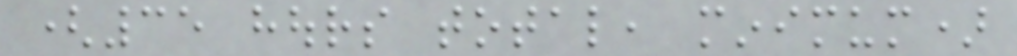(35 hours total, minimum)
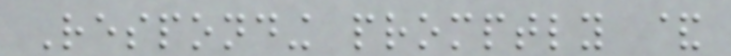Responding promptly &
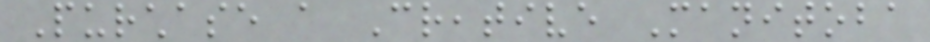Purchase a Creative Manitoba
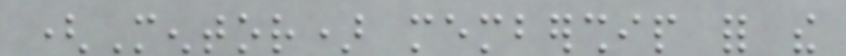(Mentor) membership for the
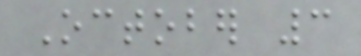October 3
